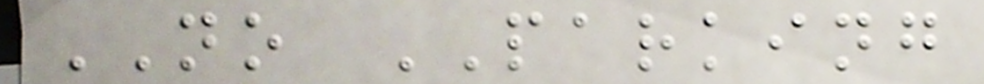NO PARKING
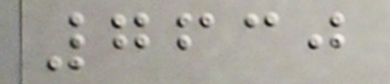7630
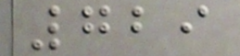729
